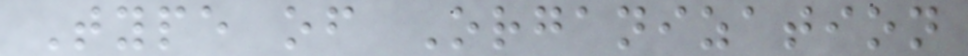Type of Organization
